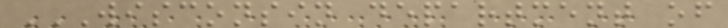WISCONSIN DEPARTMENT OF
